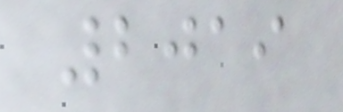2019
